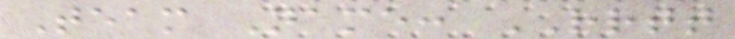Team Name: RRTT
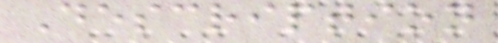Description
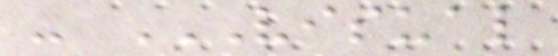- VISUAL
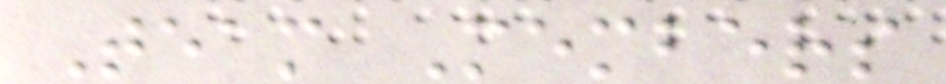Team Members
